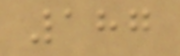187
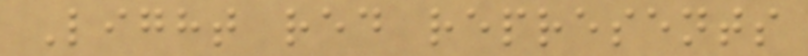Light red represents
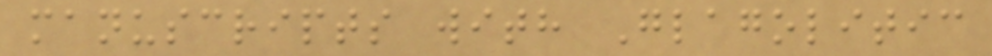manuscripts with Glagolitic
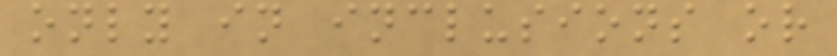only in inclusions or
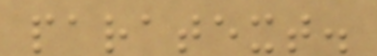paratext.
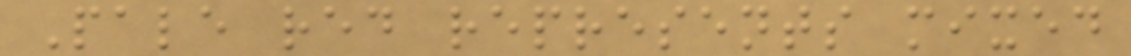Pale red represents mixed
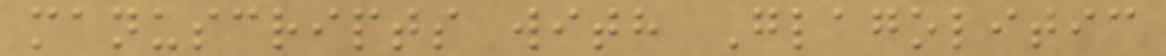manuscripts with Glagolitic
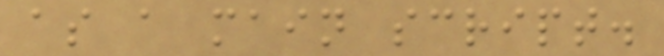as a main script.
